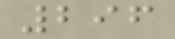296
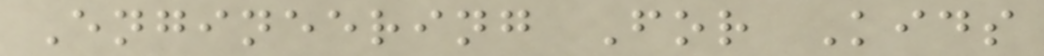Engineering For Kids
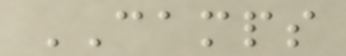CAMPS
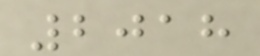2018
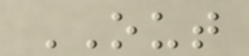OUT
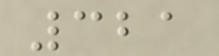321
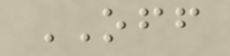OFF
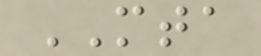MTA
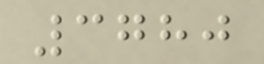3780
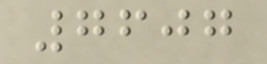7607
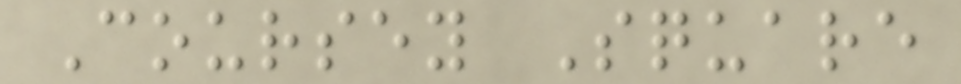Coursey Square
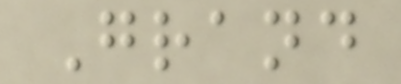Grand
